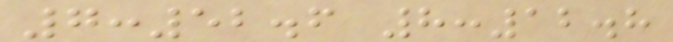7:52.6 8:12.8
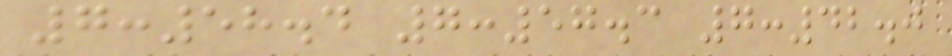7:58.4 7:57.3 7:42.0
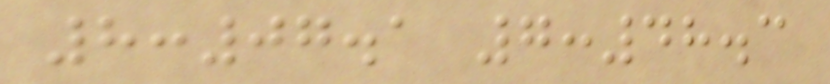8:07.1 7:48.3
